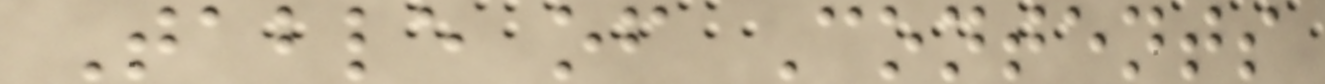Table of Contents
